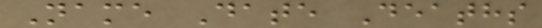Name Date Deaths
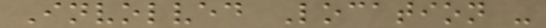Involved Location -
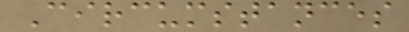Circumstances
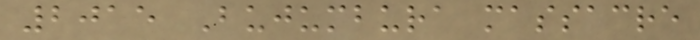2015 Bujumbura massacre
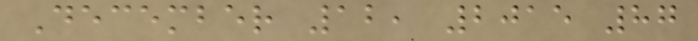December 12, 2015 87
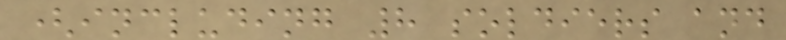(including 8 soldiers and
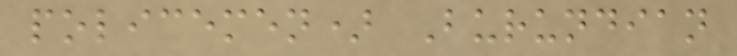policemen) Burundian
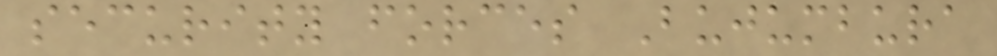security forces Bujumbura
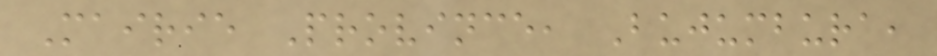Mairie Province, Bujumbura,
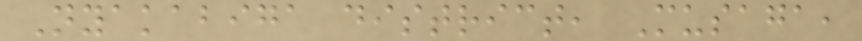Nyakabiga district, Musaga,
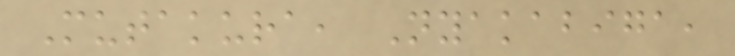Mutakura, Nyakabiga,
